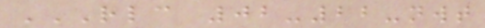RLC 02-22-NWT
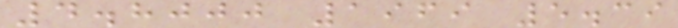4.8000 1969 5.39
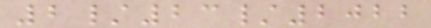2/23/2022
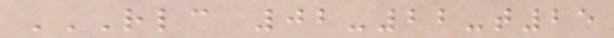RLC 02-22-T25
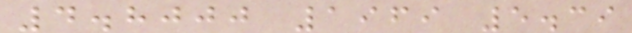4.8000 1969 5.39
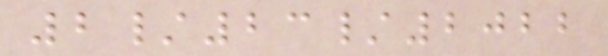2/23/2022
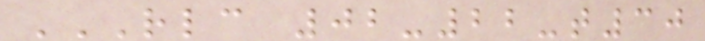RLC 02-22-T30
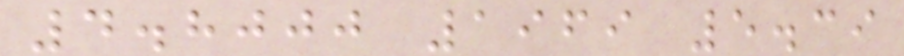4.8000 1969 5.39
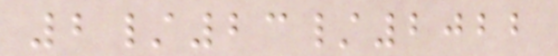2/23/2022
